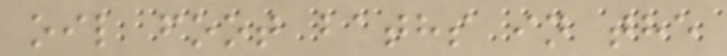oil foot baths in the
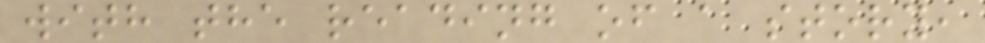with the reading of a story,
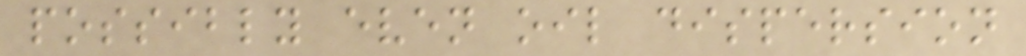possibly even oil dispersion
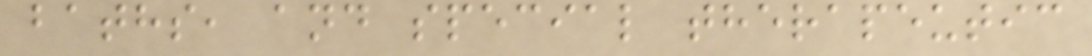baths, and special therapeutic
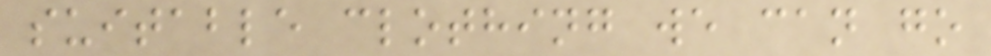suitable clothing we can go
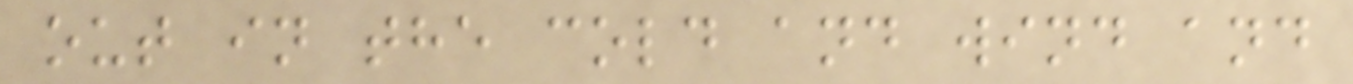out in the cold and wind and
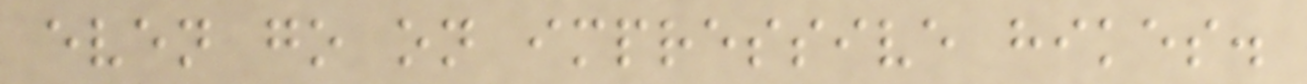even go on impressive hikes.
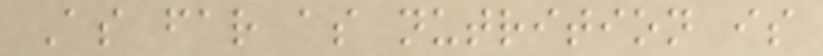As far as nutrition is
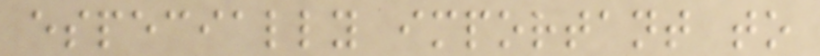especially important to
